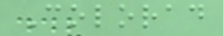Colorad
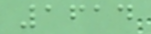1614
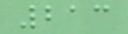213
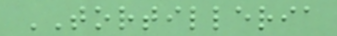TORTILLERIA
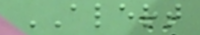ALERT
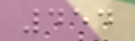454
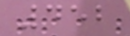452
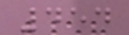454
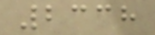2338
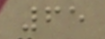65
